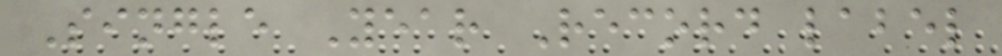Single Year Record label
